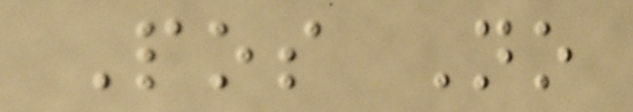Pos No
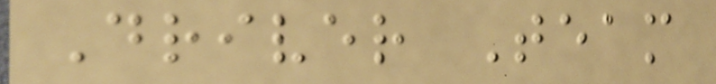Driver Team
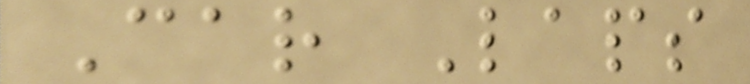Car Laps
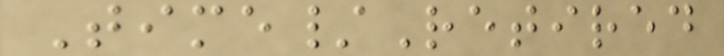Time/Retired
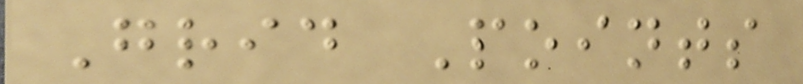Grid Points
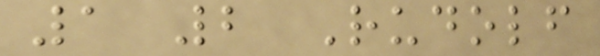1 2 Rudolf
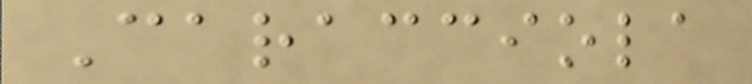Caracciola
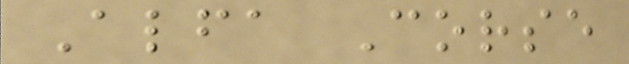Alfa Corse
